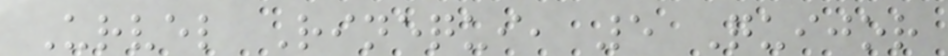Urvel Rinequi, 5 Quijor
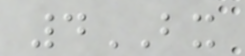4BX
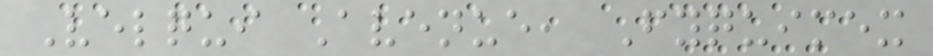Velqui Avenue, Fyquimex
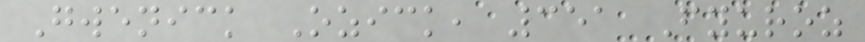Gwenick Ozick, 351 Fyuroz
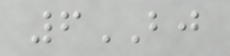6BJ
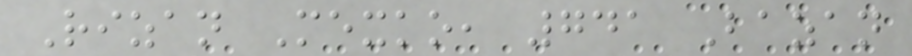Rizan Mexko, 741 Bazan
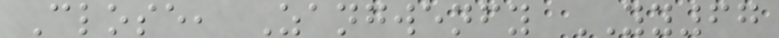Close, Zangwenfy YY67
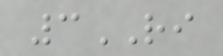3RI
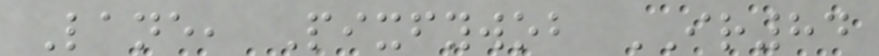Lane, Pixfywob IR84
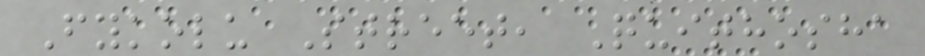Fykolu Street, Quithosha
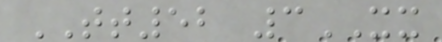TT52 3XX
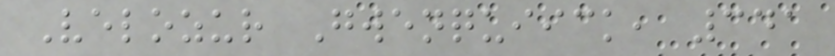Velozur Gwenquiick, 341
